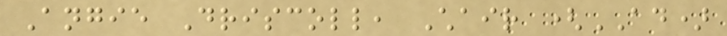Angie Driscoll, Chair (AD)
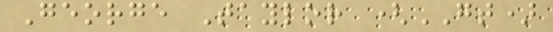George Taylor (GT)
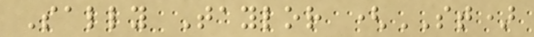Sally Taylor (ST)
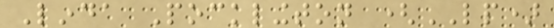Linda Pocklington (LP)
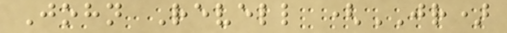John Revell (JR)
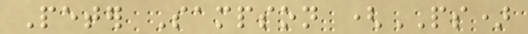Peter Sampson (PS)
